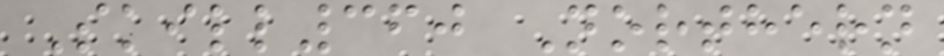Skill360 Northern
